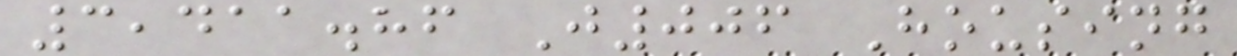3,411.86 J006 Housing
